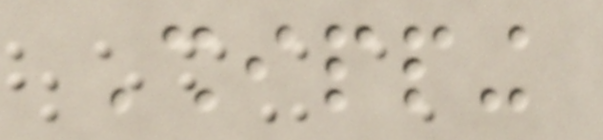Shipping
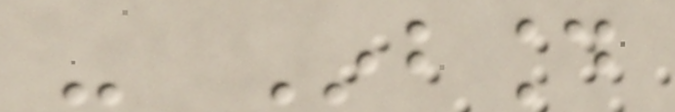- Inbound
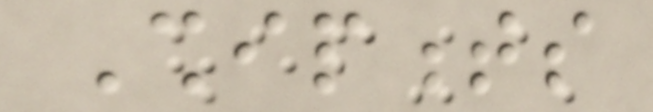Shipments
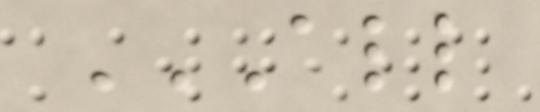ALL
